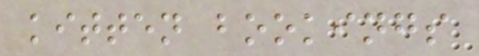kitten bookings
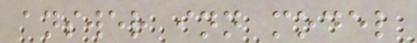answer inn model
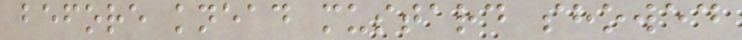before knead mustard showed
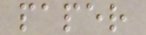paper
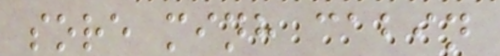sore minh cabin
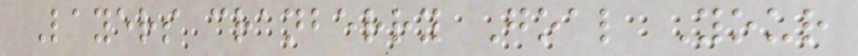Layers cranberry Goal Your
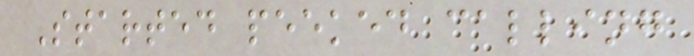Started peeked calling
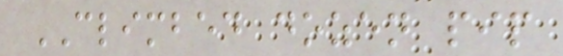CLIMBED dozen pip
